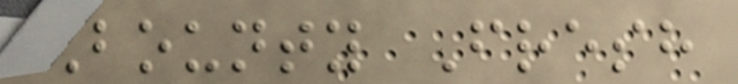Bounty Fresh
